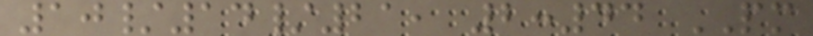10/14/21, 2:44 PM
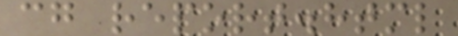cg report.html
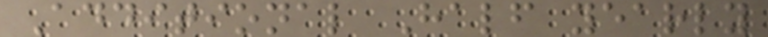Additional Half yearly
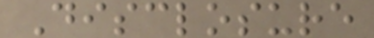Disclosure
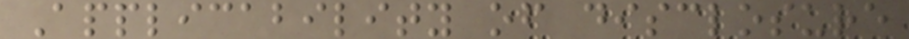Applicability of disclosure
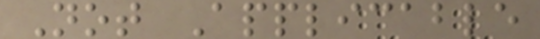Not Applicable
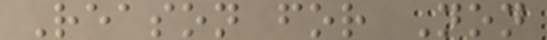Reason for Non
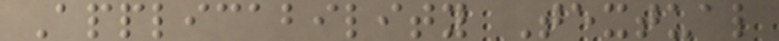Applicability Textual
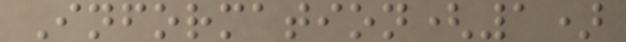Information(1)
